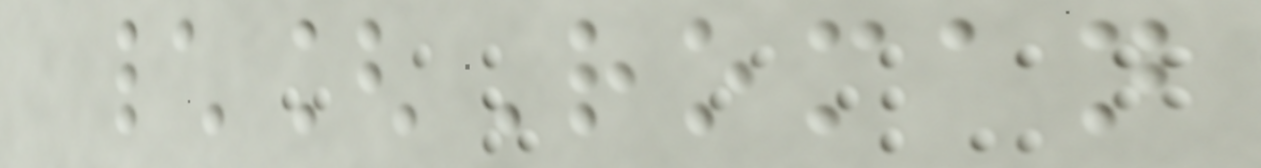\[Roman
